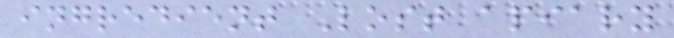ingredient Lost apiary
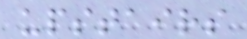upstairs
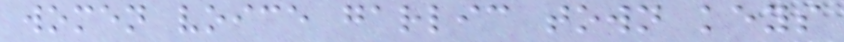women voice garlic town keys
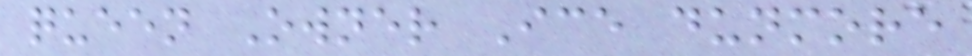queen Owner Ice dunmore
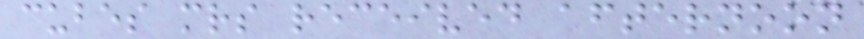cubes mrs received afternoon
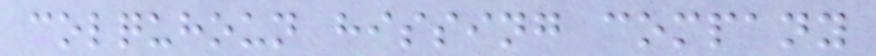colquhoun hissing company
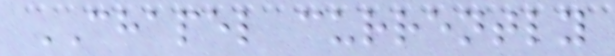CHAPEL currently
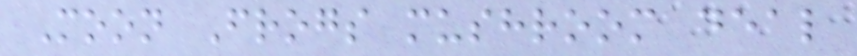Moon Frogs mushroom deal
